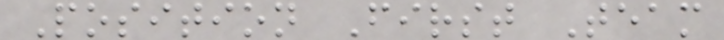Position First Team
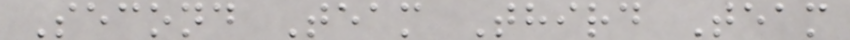Second Team Third Team
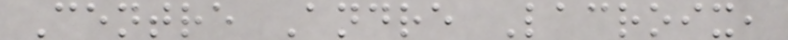Centre Andre Lacroix,
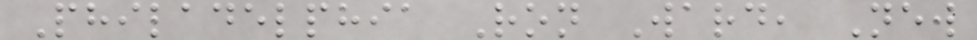Philadelphia Ron Ward, New
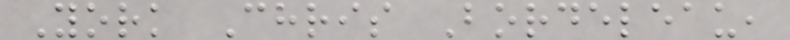York Chris Bordeleau,
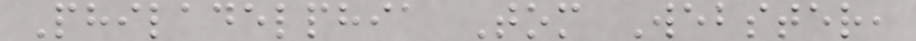Philadelphia Tom Webster,
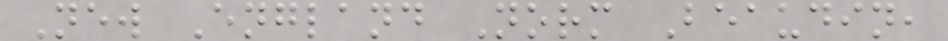New England Norm Beaudin,
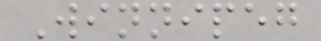Winnipeg
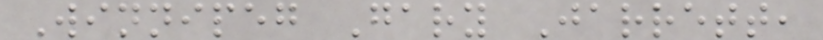Winnipeg Gary Jarrett,
